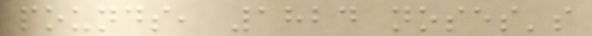pounds, 1824 noses's
